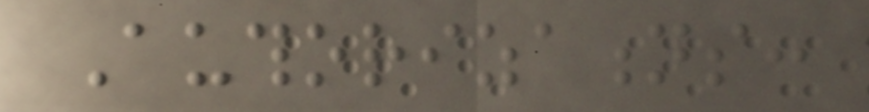Authorizations:
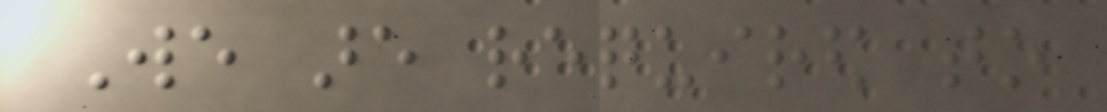We are required to
